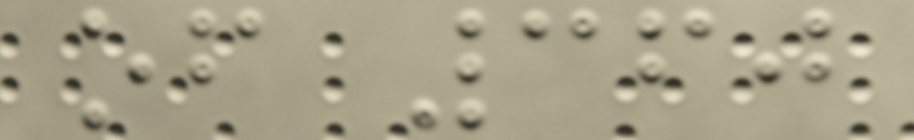of 360
